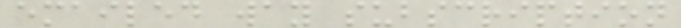emailed way subscription
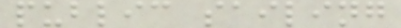public sailing
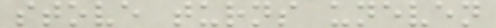stove turns uneven
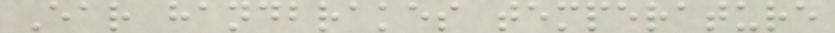Ear handbrakes temperature
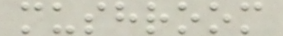mushroom
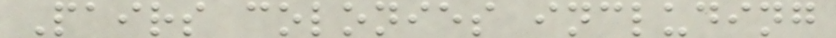Pairs colonies including
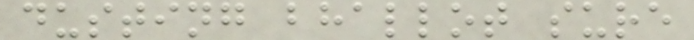dusting bhallot sure
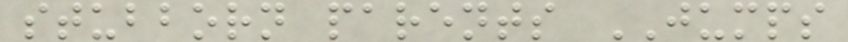stubborn parents JUMPS
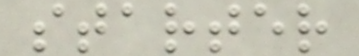starter
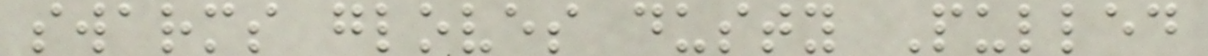swarms gloves dusty Pulled
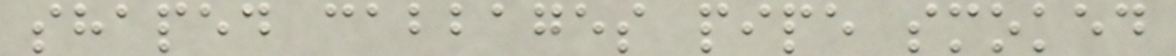shaped cabbages pipe smoked
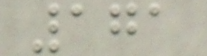171
